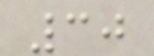30
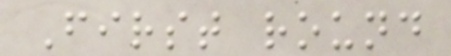First round
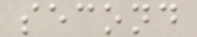second
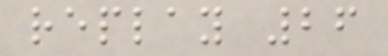replay 26
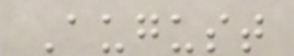August
